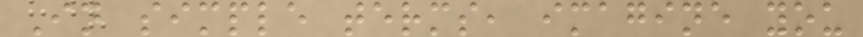In simple terms, imagine you
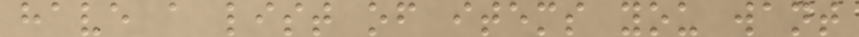have a list of items you want
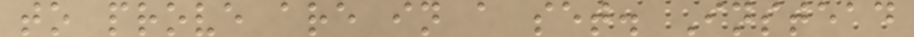to prove are in a set. Instead
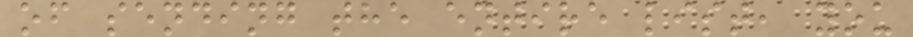of sending the entire list, you
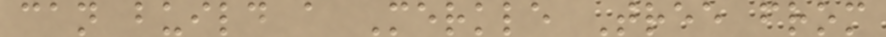can build a Merkle Tree from
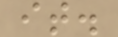it.
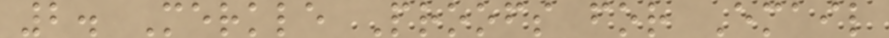2. Merkle Proofs for Email
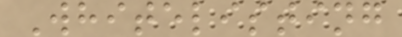Whitelisting
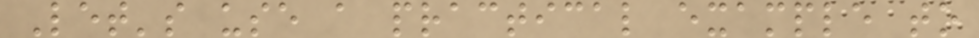Let's use a practical example to
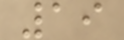19
